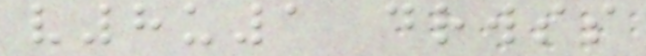v8u1 drwss
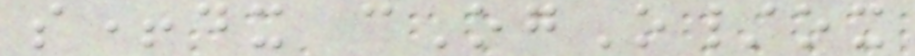s+dx cOgO/ox
